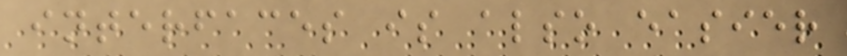interfaces is also easier
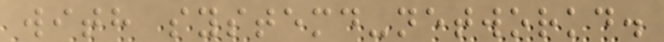with systemd-networkd.
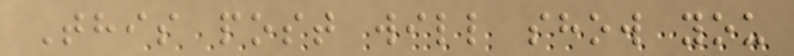This post will show you
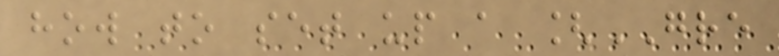how to set up a [GRE
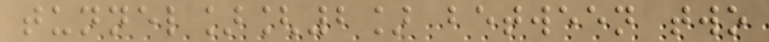tunnel][2] between two
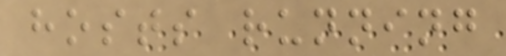hosts running
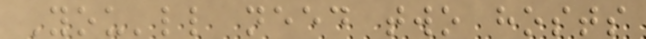You'll need two hosts
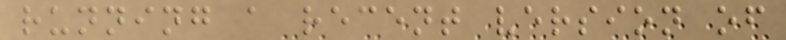running a recent version of
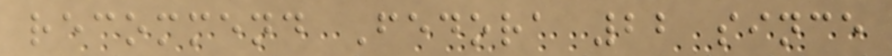recommend Fedora 22 since
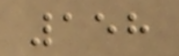158
